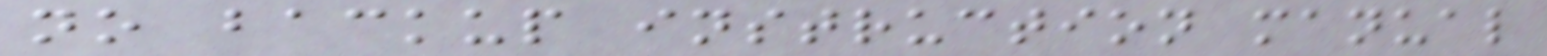no backup instruction manual
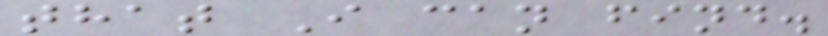that I can find.
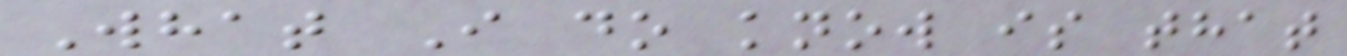What I do know is that
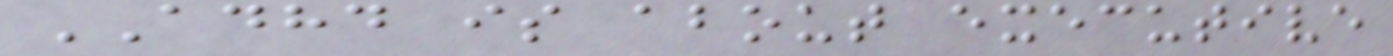ADHD is about executive
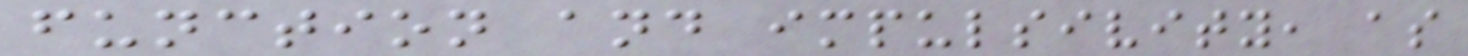function and impulsivity, as
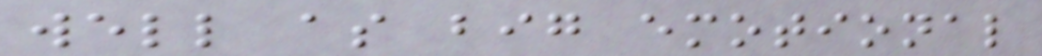well as big emotional
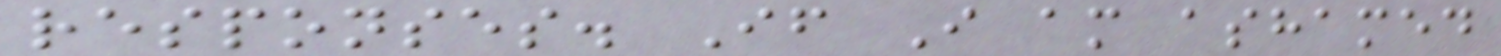responses. If I am ashamed
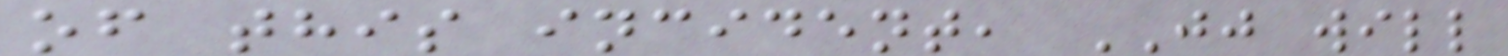of this incident, JJ will
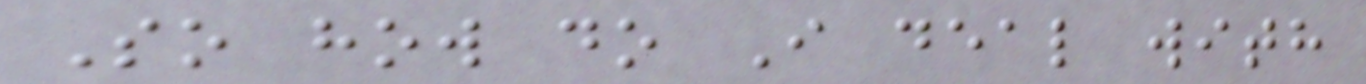So how do I deal with
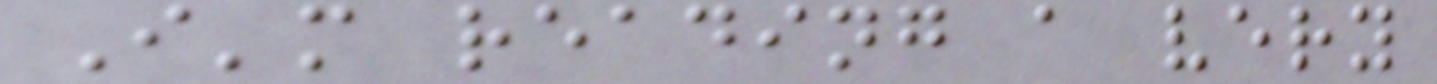I'm reading a very
